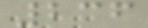236
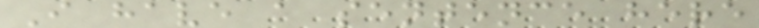I have a sentence here
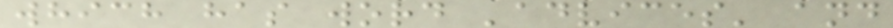which has word 'advices' and
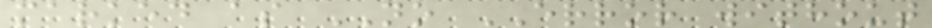marked as NO ERROR without
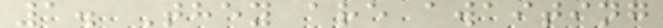1. They are awaiting
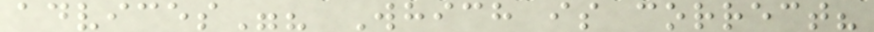advices"? Which is correct?
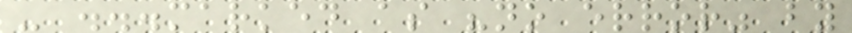- ...marked as "no error" by
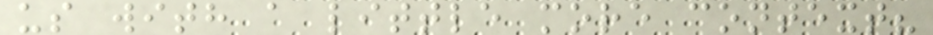us with a little more context?
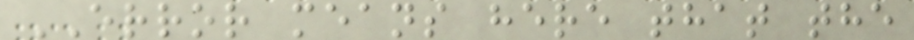ERROR means here that the
